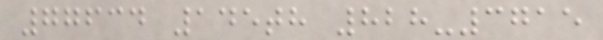77634 145th 828-3715
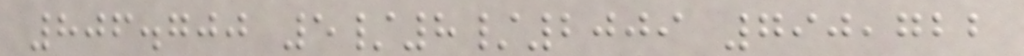806.700 5/8/2009 790,722
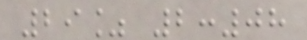29% 2:08
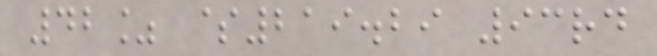42% $219.29 93rd
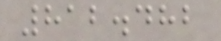812.482
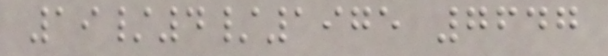19/4/1975 7647
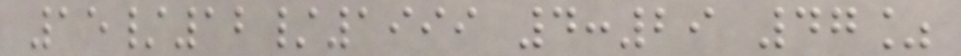15/12/1999 4:29 47%
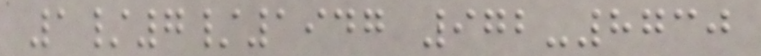1/7/1947 972-8730
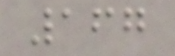167
